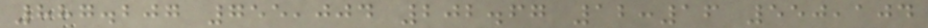887.207 755,004 202.67 12:16 550,104
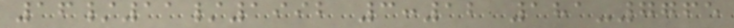16/11/1992 3:12 181-7765
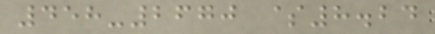458-2670 $8.24
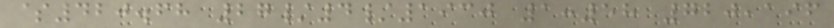$420.68 27/4/1930 1:58 720,196
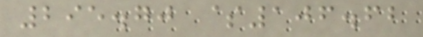295.70 $106.62
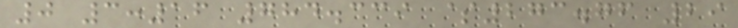0 3:16 784.339 $273.76 29
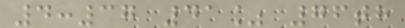4:37 41% 76th
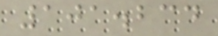101.234
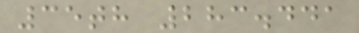35th 283.441
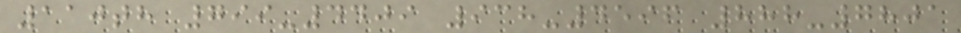110th 799-4409 938-4596 888-7801
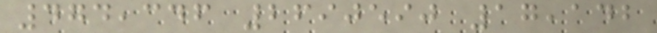474,346 2690590 17,142
